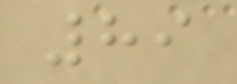89
